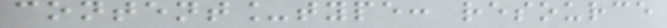content_type: resource
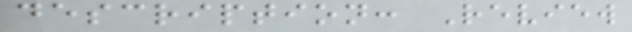description: Review
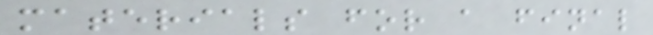materials for a final
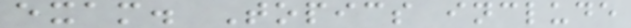exam. Topics include
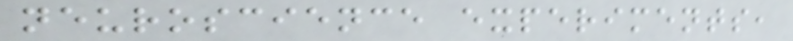neuroscience experiments,
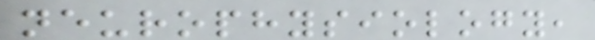neurophysiology,
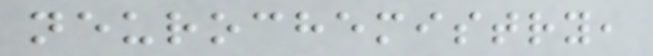neurochemistry,
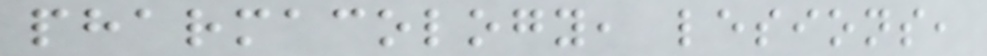pharmacology, lesions,
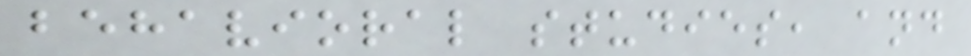behavioral studies, and
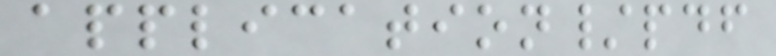application/pdf
